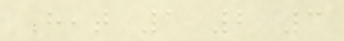Heat 1 2 3
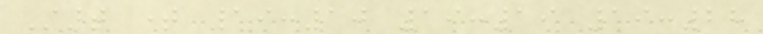Start time 19:10 19:19 19:28
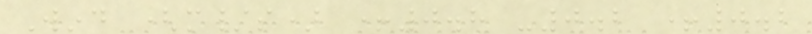Wind (m/s) +0.8 -0.2 +0.2
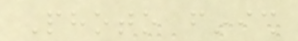Photo finish
